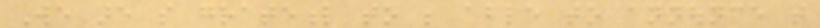We are so grateful to be able to announce that
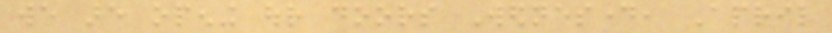we are opening our doors Wednesday, April
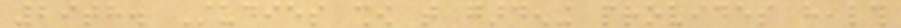29th. Studies show that gardening provides health
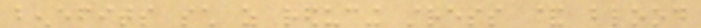benefits such as reducing stress & blood
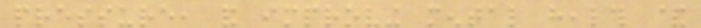pressure, and improving mental health &
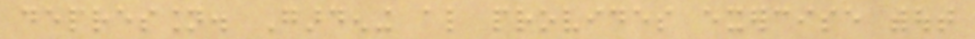depression. Gardening also provides exercise without
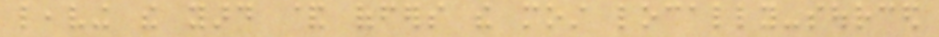leaving the yard & offers the most locally-sourced
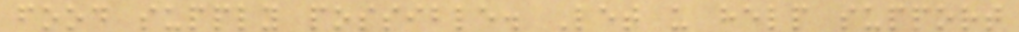food supply possible. Let us help support
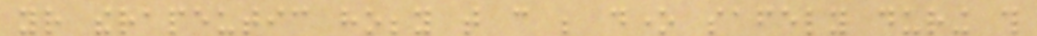your therapeutic hobby that can be done safely during this
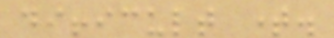difficult time.
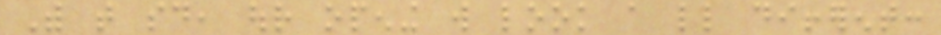With that said, our opening will look a little different:
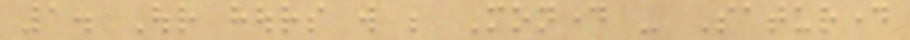1. Our hours will be Monday - Saturday
